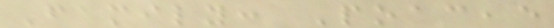Family: Poaceae
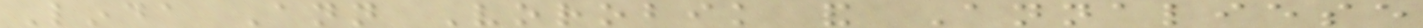Linda Ann Vorobik and Annaliese
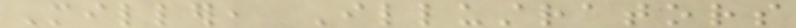Miller, Illustrators
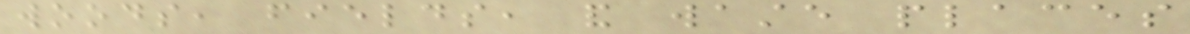woods, fields, and waste places
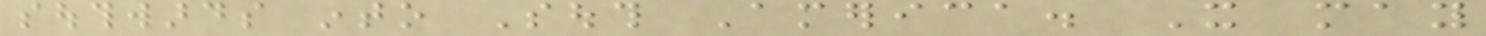southwards into South America. It may
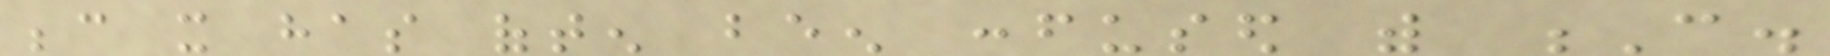because it has often been confused with C.
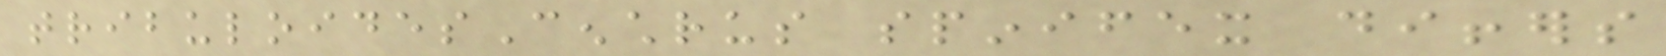tribuloidesCenchrus spinifex differs
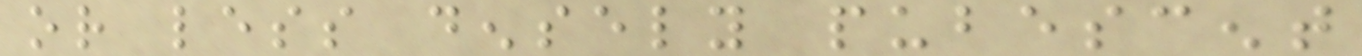or less densely pubescent
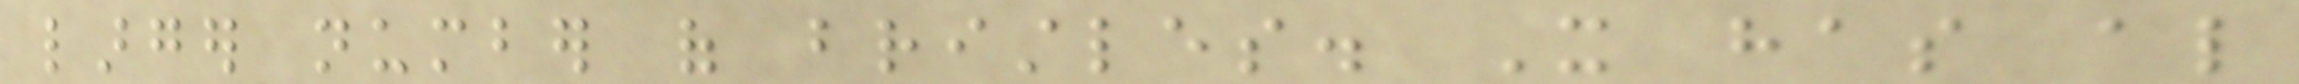larger number of bristles. It has also
